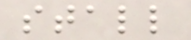stall
